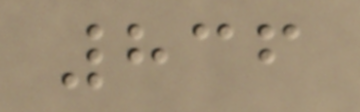836
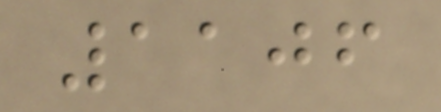1106
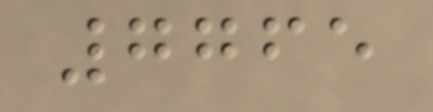7765
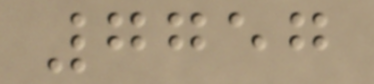7757
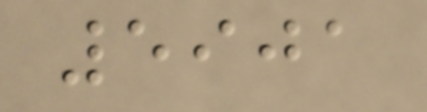5901
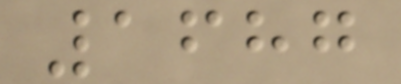1687
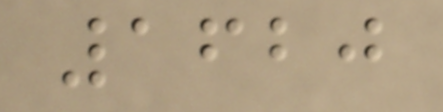1620
